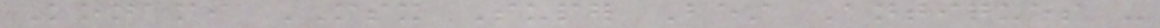Konami MSX Super Best Antiques -
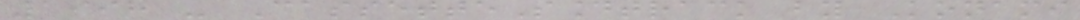1998 - CassetteSoundtrack by Konami
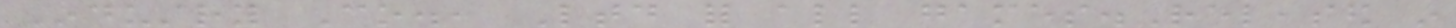Industry Co., Ltd for all games.Released in
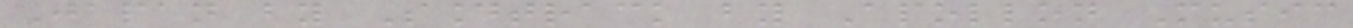Japan by Soundtrack by Apollon Music
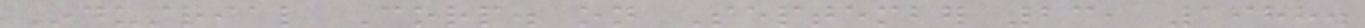Industrial Corp. on September 23, 1988.
